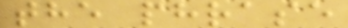the phrase
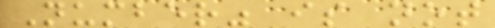Number" is not
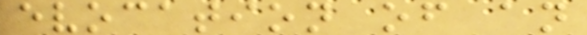evocation of an
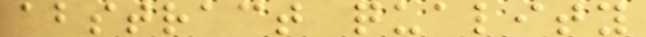abstract quality
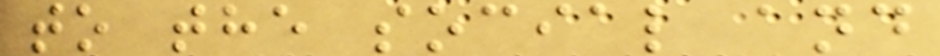to the social and
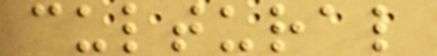cultural
